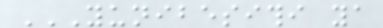YUNIBESITHI YA
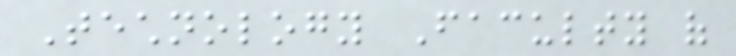Technology Faculty of
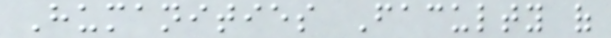Humanities Faculty of
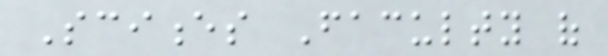Sciences Faculty of
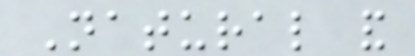Natural and
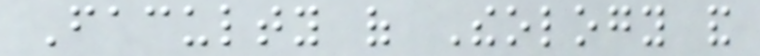Faculty of Theology and
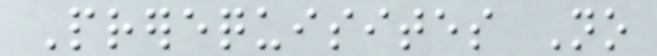Prerequisites No
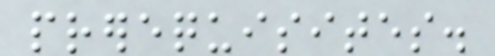prerequisites.
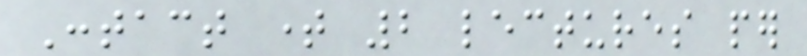Contact time 2 lectures per
